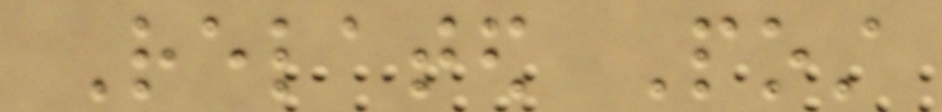Related Post
